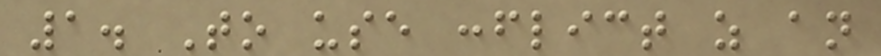1. To use conflict as an
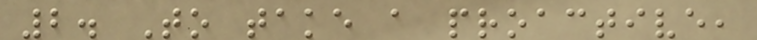2. To take a proactive,
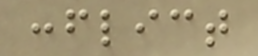conflict
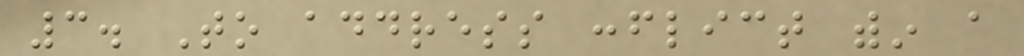3. To address conflict within a
